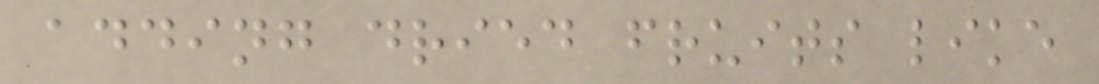adding dried fruits like
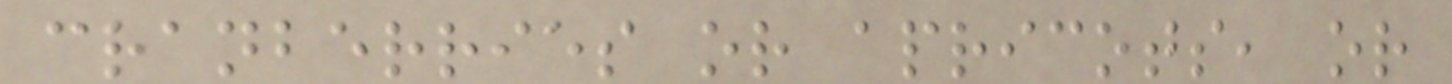cranberries or apricots, or
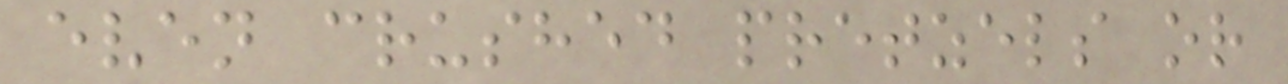even crushed pretzels or
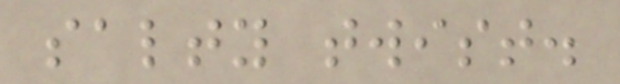salty twist.
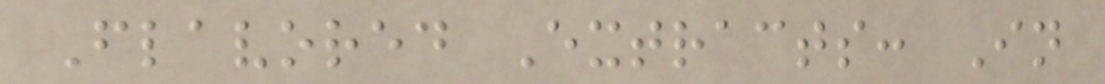Flavored Extracts: In
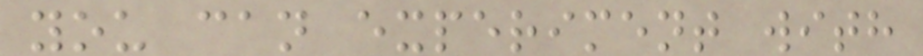you can experiment with
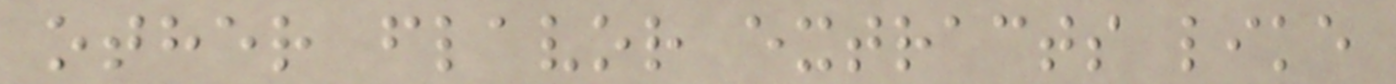other flavor extracts like
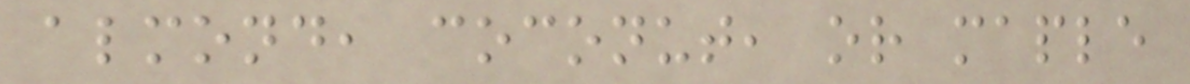almond, coconut, or maple
